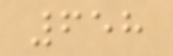658
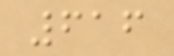616
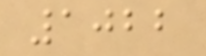1022
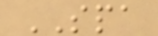SPA
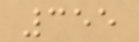355
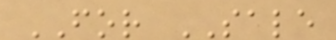FOR SALE
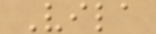Vila
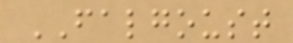FALGOUST
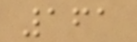161
